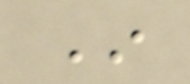In
